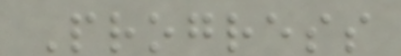Progress
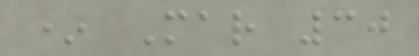* Mar 30
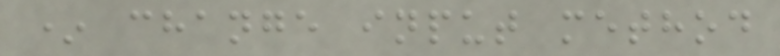* change input method
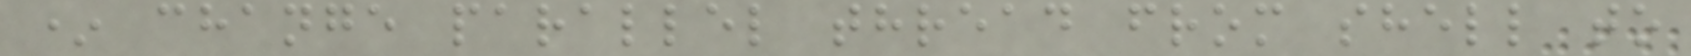* change parallel thread from shell to
